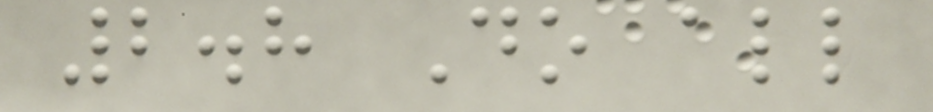2.8 Do all
